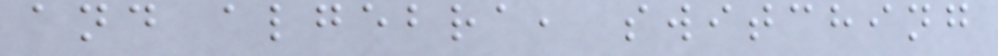and algebra, switching
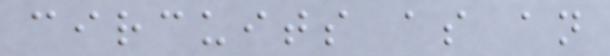circuits as an
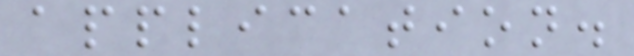application.
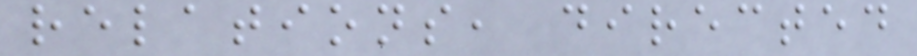relations, directed
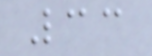33
